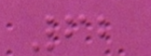62
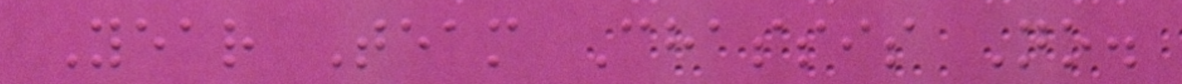Year Team Chassis No.
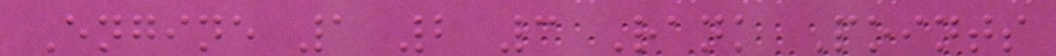Engine 1 2 3 Rank Points
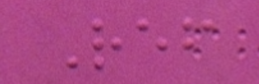Ref
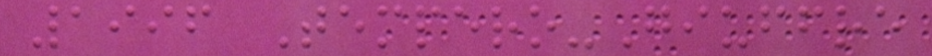1996 Tempero-Giuffre
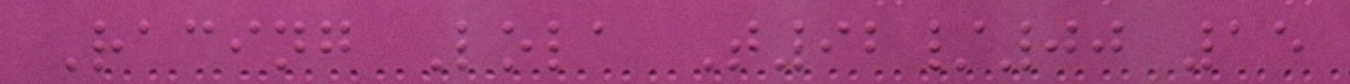Racing Lola T92/00 15
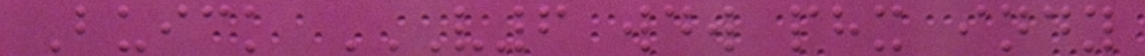Buick V6 WDW PHX INDY
